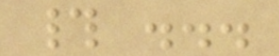# ...
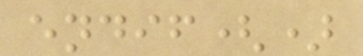endif()
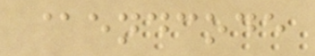@endcode
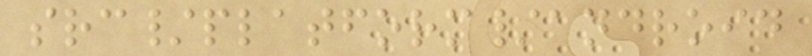src/platform/android
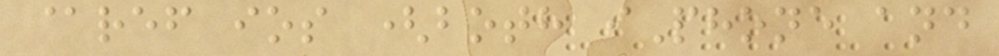@ref ios (both iPhone and
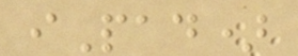iPad)
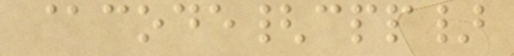@code{cpp}
